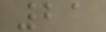21
